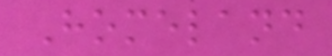Homeland
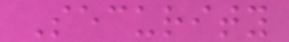Security
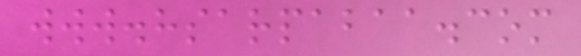www.hsarpabaa.com
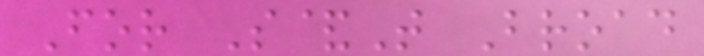For S&T Broad
